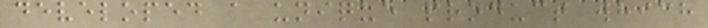developed a unique product which
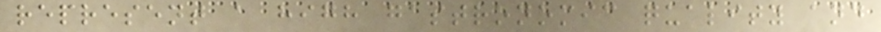represent a high gastronomic quality and
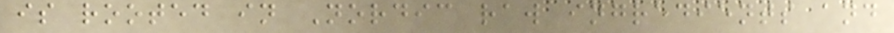is rooted in Nordic raw ingredients and
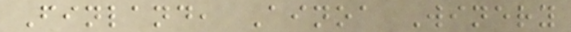Finland, Ainoa Winery
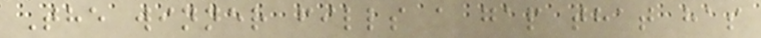The winner fills a gap that has
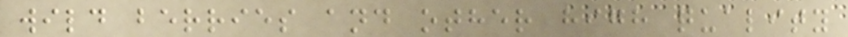wild berries and other high quality
